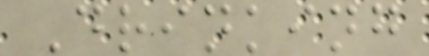Drinking
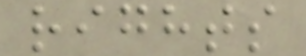rights
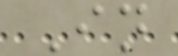In
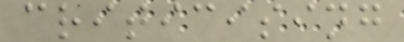criticising
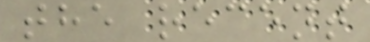the recent
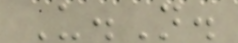U.N.
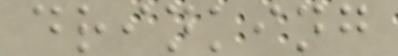drinking
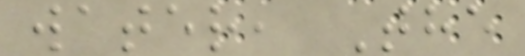water, The
